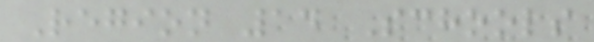Region 14 Schools
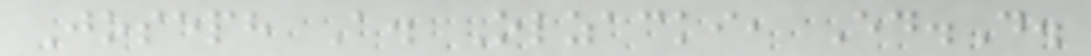Joseph A. Olzacki, Ed.D.
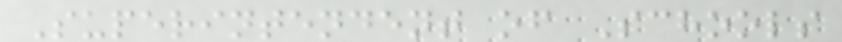Superintendent of Schools
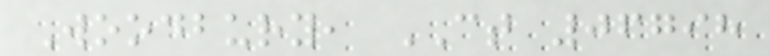Woodbury, CT 06798
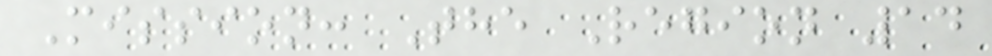Mission: The Region 14
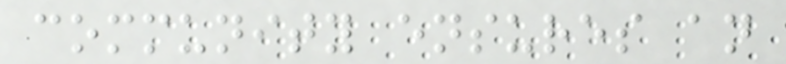community ensures an
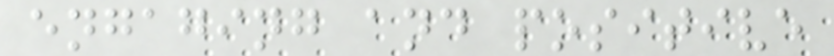engaging and positive
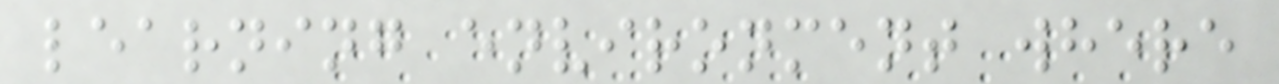learning environment where
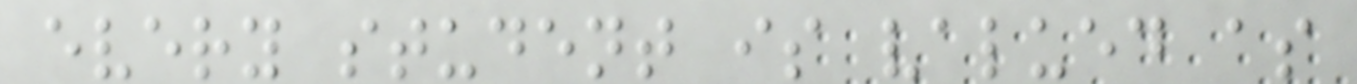every student is valued as
